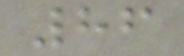86
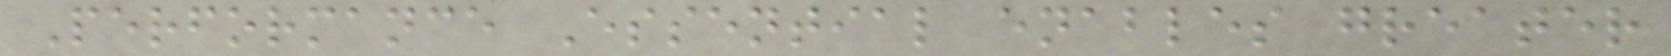Performance Essential enables greater
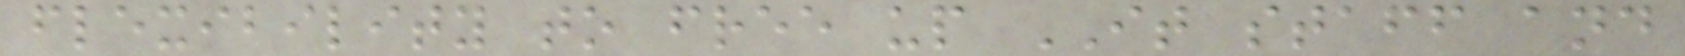flexibility to free up IT staff and
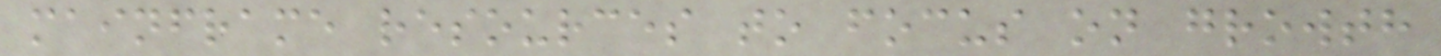mainframe resources to focus on growth
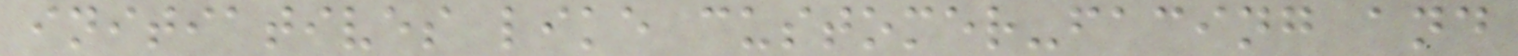initiatives like customer-facing and
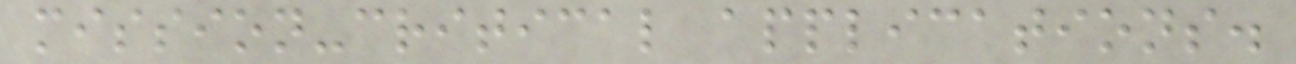mission-critical applications.
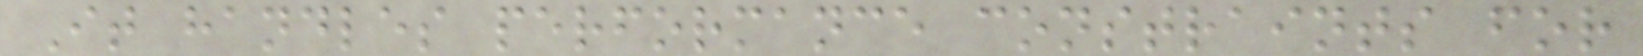It handles performance constraints for
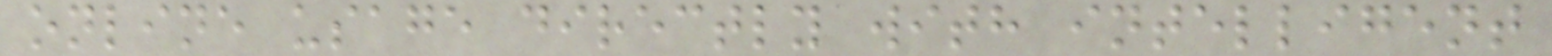online usage directly with intelligent
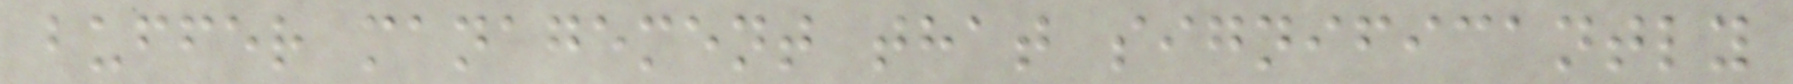buffer management that significantly
